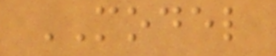MODEL
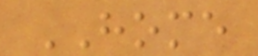HOME
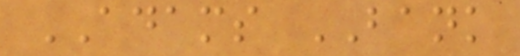ADAMS BANK
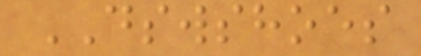DSWSHOES
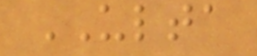ULTA
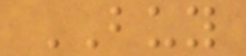BUY
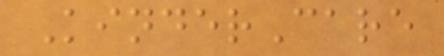KinderCare
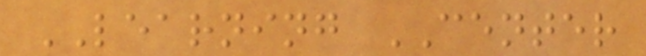LEARNING CENTER
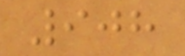908
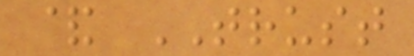& TRUST
